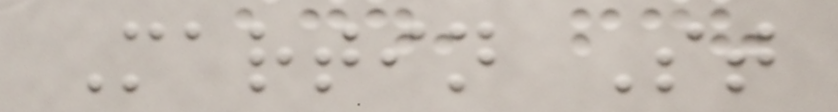Martin St
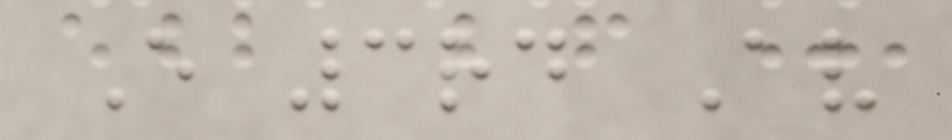E 3rd Av
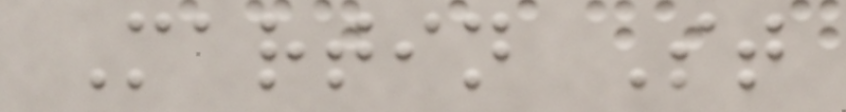Martin St
